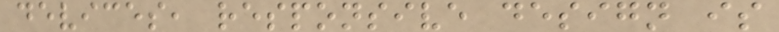devices, responsive design is
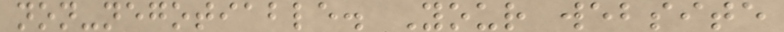non-negotiable. Your website
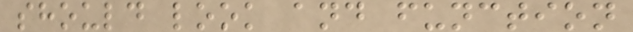should look and function
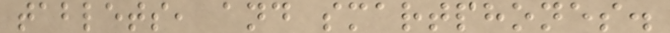tablets, and smartphones.
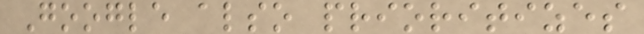Google also prioritizes
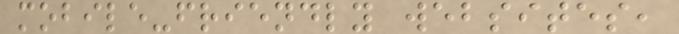mobile-friendly websites,
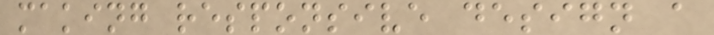making responsive design a
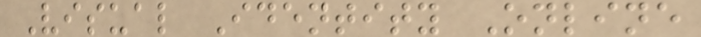Visual Identity Online
